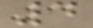4
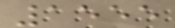1555
